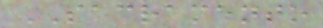SACRAMENTO
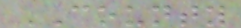COUNTY
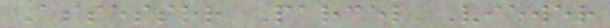Assessor Parcel Viewer
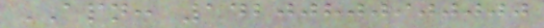APN: 14200800900000
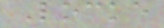Locke
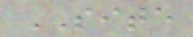SITE
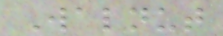Walnut
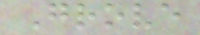Grove
